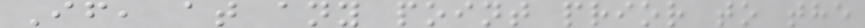If, at any point prior to the
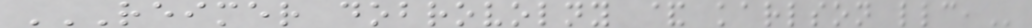REIMER DOBROVOLNY & KARLSON LLC,
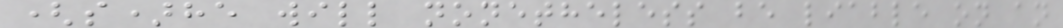(s)he will nonetheless be liable on an
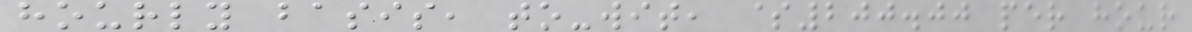hourly basis, to-wit, $200.00 per hour
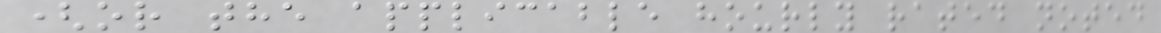(or the applicable hourly rated noted
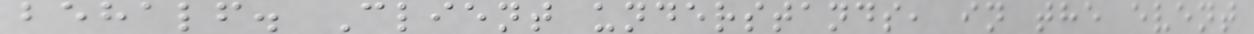behalf. Client understands, in the event
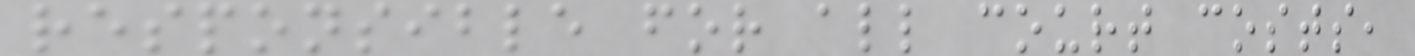responsible for all court costs,
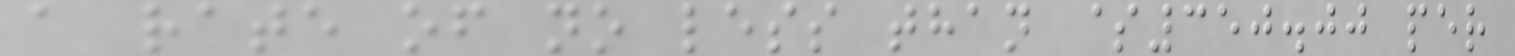a rate of no less than $350.00 per
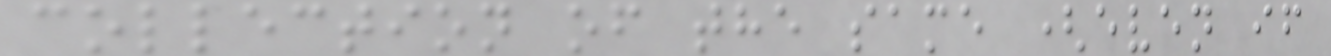collection of the same (even if
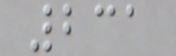231
